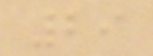29
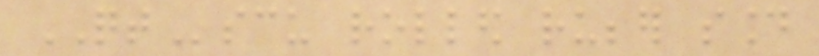QTscu rolled rubber sound
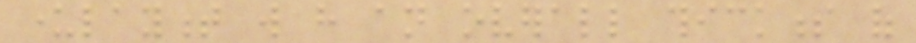underlayment will have an overall thickness of
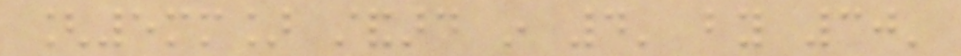[5mm] standard in 4' by 30'
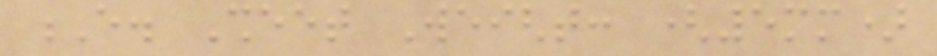E. Sheet Weight: (5mm)
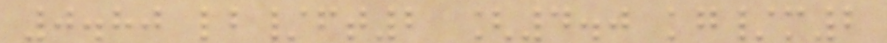0.80 lb/ft2 [4.0 kg/m2
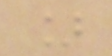]
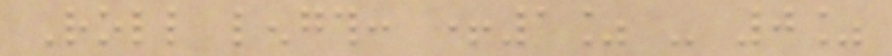Roll length: +1% - 0%
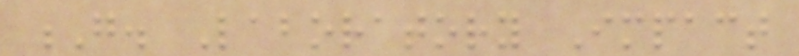G. Laboratory Impact
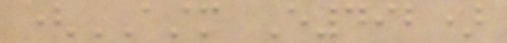(ASTM E492)
